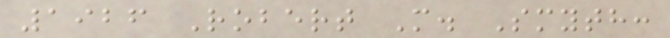1926 Robert M. Smyth:
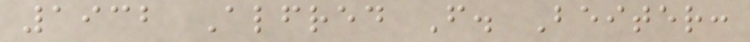1932 Alfred F. Beiter:
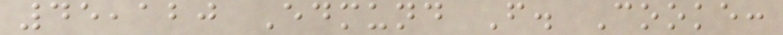45,120 Edmund F. Cooke:
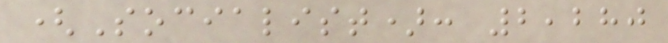(Socialist): 2,280
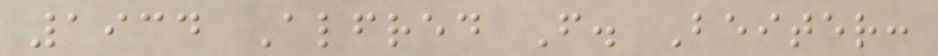1934 Alfred F. Beiter:
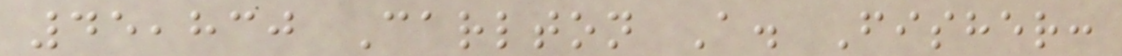45,830 Carlton A. Fisher:
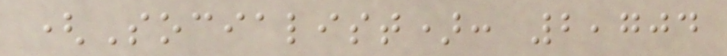(Socialist): 2,704
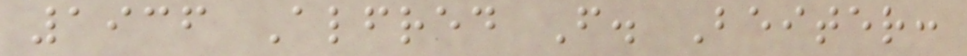1936 Alfred F. Beiter:
